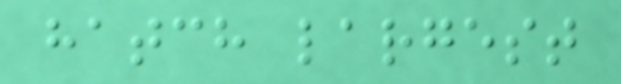hatch largest
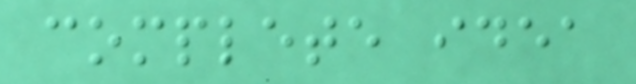complete idea
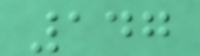147
